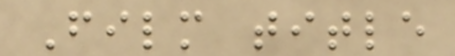Film title
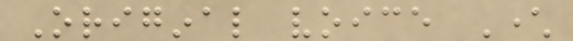Original voice Character
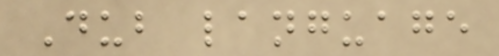Dub language
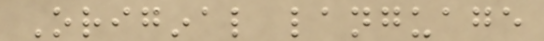Original language
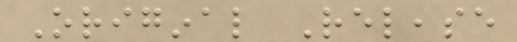Original Release
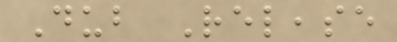Dub Release
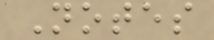Notes
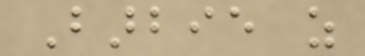Barbie as
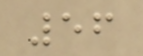56
